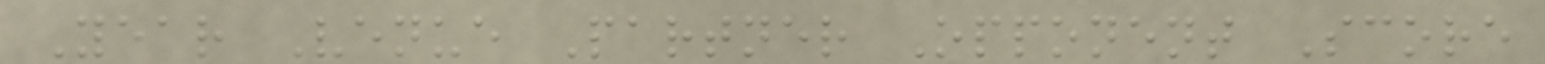Year Venue Partner Opponent Score
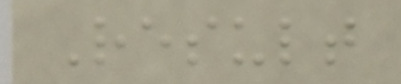Result
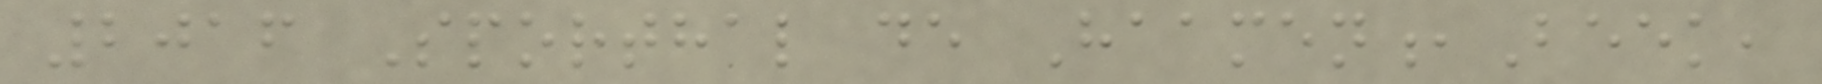2016 Sporthal de Haamen,Beek,
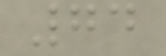74
